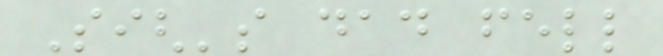Sigh's dad fell
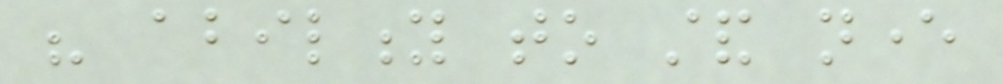his ability to stand never
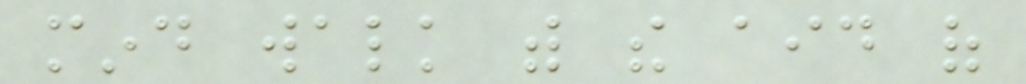mind walk with the aid of
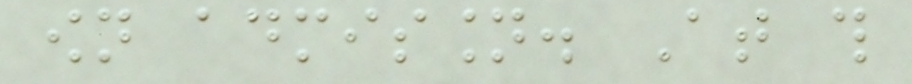own admission. At this
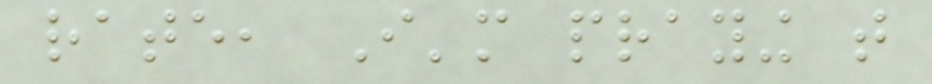rate, I'm praying that
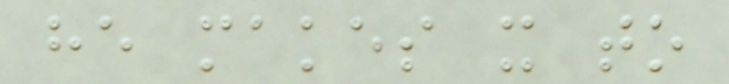he makes it to
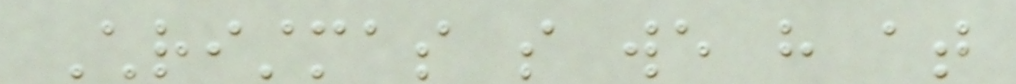Christmas so we have at
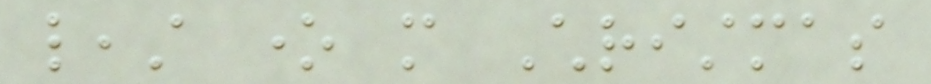least one more Christmas
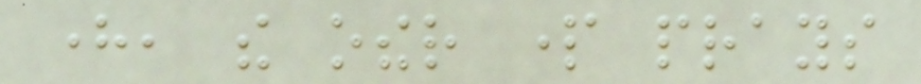here, the other part prays
